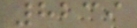8239
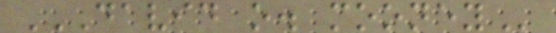DAVID O. MOONEY
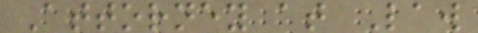Attorney at Law
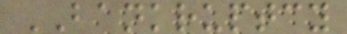BANKRUPTCY
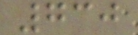730
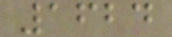1624
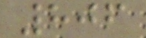806
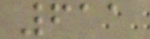611
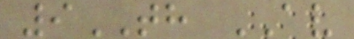9TH AV
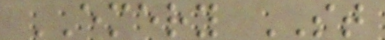EMERY ST
